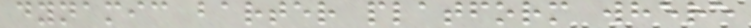dynamic barter platform where
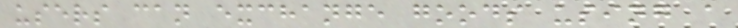users can exchange goods using a
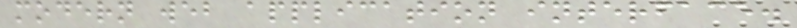modern web application interface.
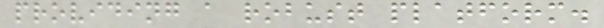providing a robust platform.
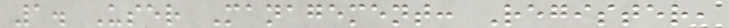1. User Management: Register,
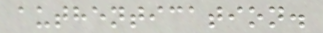authentication.
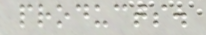products.
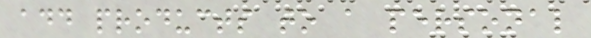add products to a personal
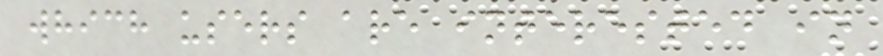which users are interested in
